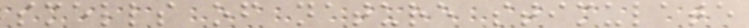smells of nature stimulate
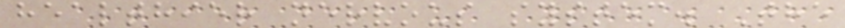healthier nervous system. The
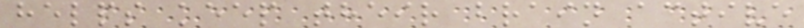helps keep their brain active
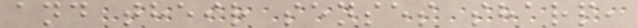and their senses sharp,
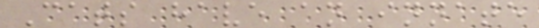Cats have an innate
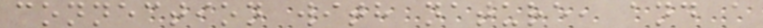connection with nature, and a
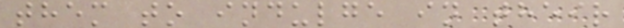them to indulge in their
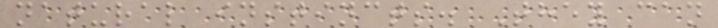natural instincts. They can
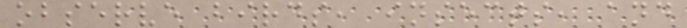observe birds, insects, and
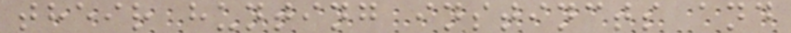their hunting instincts and
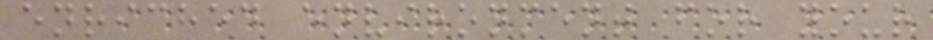enriched environment for your
